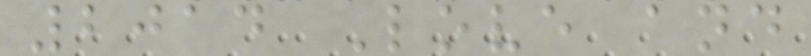2014 Love and
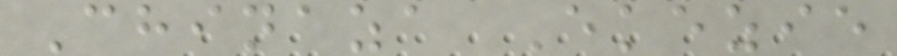Chinaza Ekezie
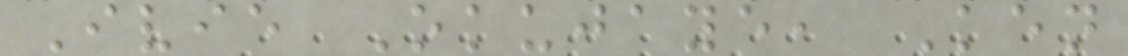Ivie Okujaye, Ken
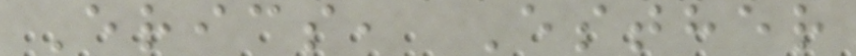Erics, Esther
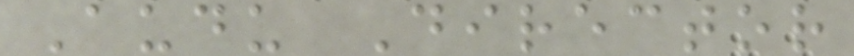Audu Director
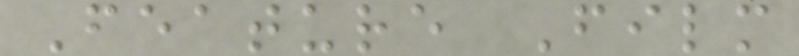Feature Film
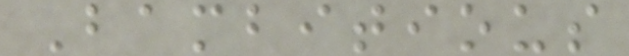Bambitious
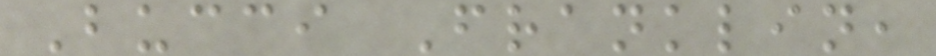Bucci Franklin,
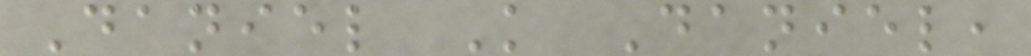Daniel K Daniel,
